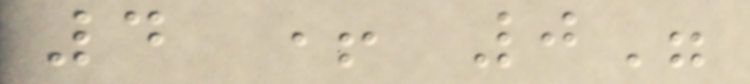4 + 0"
